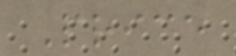Price
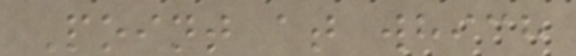Point at which
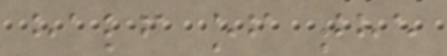half of the
